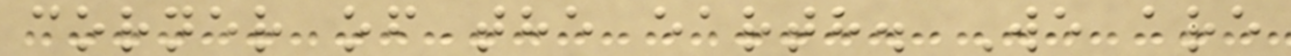corner of the earth. We are
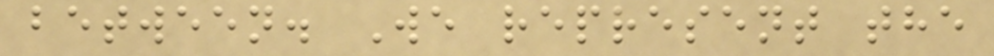between. We represent the
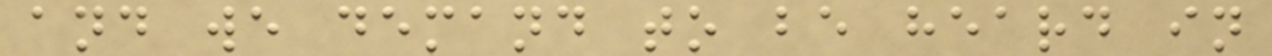and we demand to be heard in
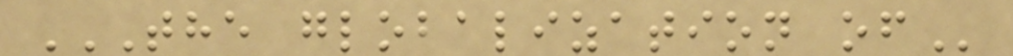THE GLOBALIZATION OF
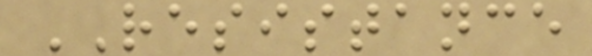RESISTANCE
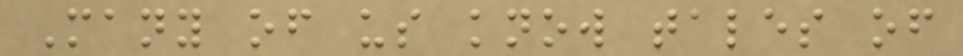Many of us know tales of
